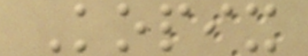Kopix
